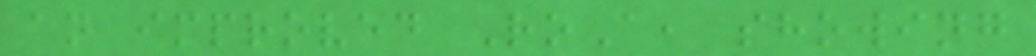an improved RoA, showing
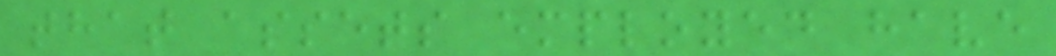that assets employed have
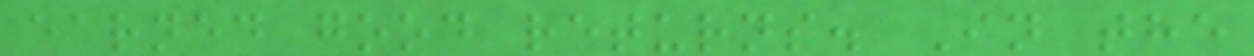earned good returns. In the
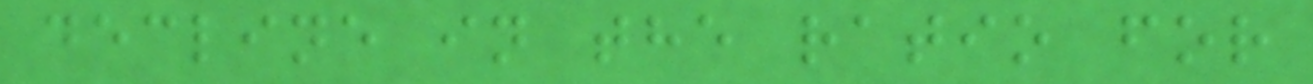decline in the ratio for
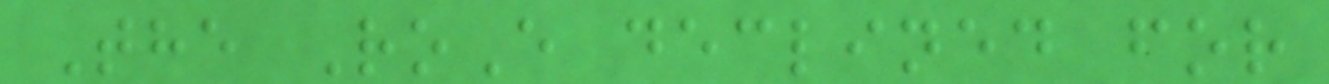The RoE declined for
